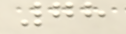78
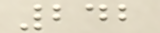242
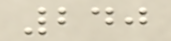240
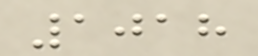1018
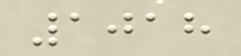1018
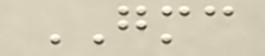GMC
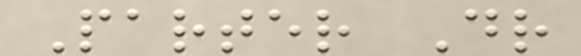Parter Dr
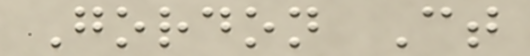Gordon Ct
